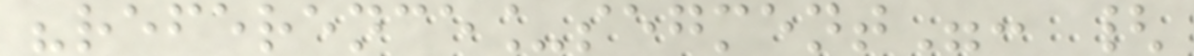"reference_segment": {
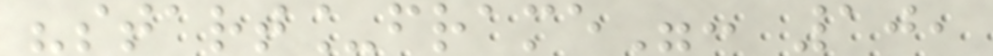"start_frame": 10,
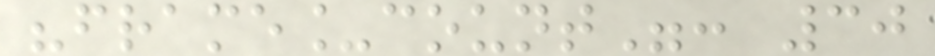"frame_count": 30
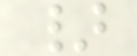}
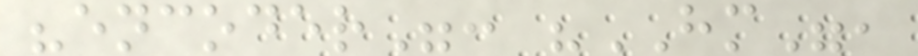"encoder": "HM",
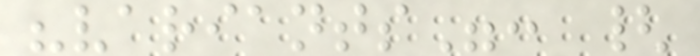"variants": {
